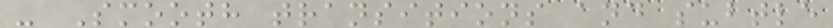- Smooth transitions and subtle
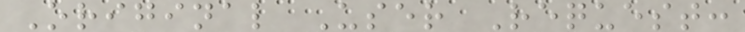Original User Request:
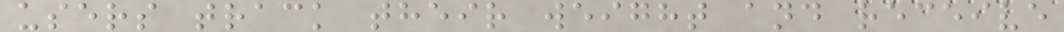users track their weight and receive
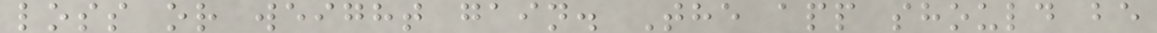loss or weight gain. The app should be
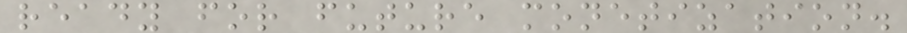ready for future monetization.
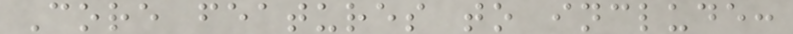Core features to include:
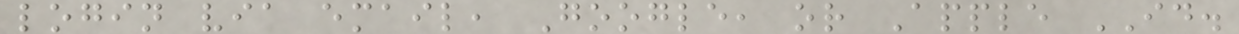login via email, Google, or Apple ID.
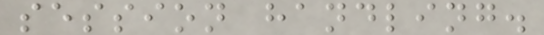session handling.
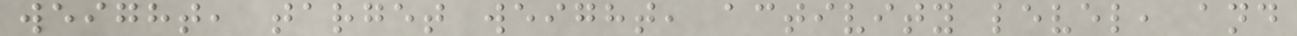weight, target weight, activity level, and
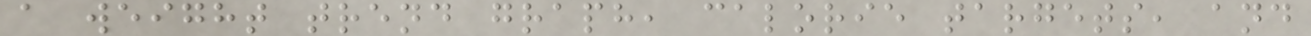a weight trend graph, calorie targets, and
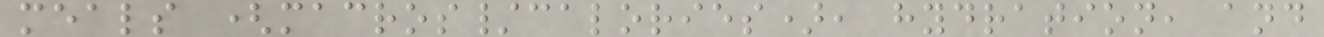meals (macros/calories), hydration, and
